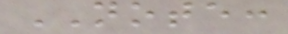NOTE:
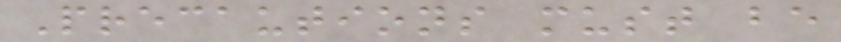Precautions must be
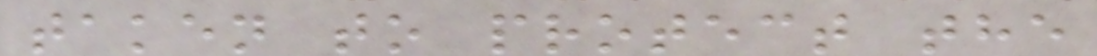taken to protect the
